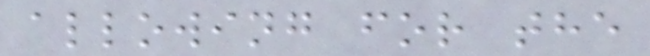allowing for the
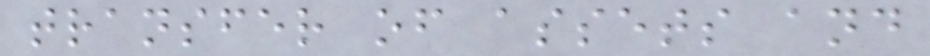transfer of assets and
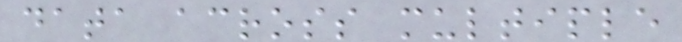data across multiple
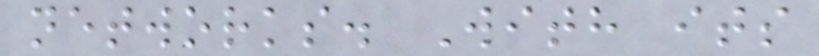networks. With its
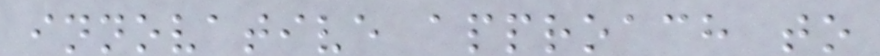innovative approach to
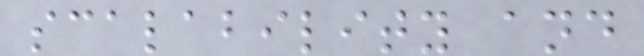scalability and
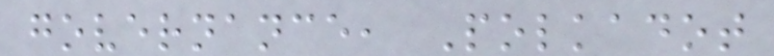governance, Polkadot
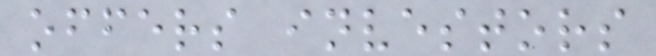offers investors
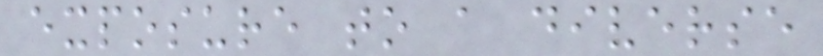exposure to a diverse
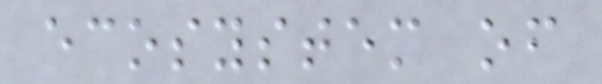ecosystem of
